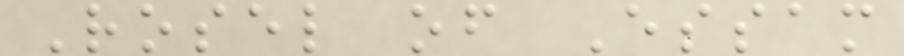Rosel of Essam
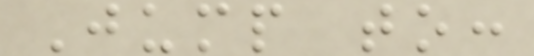Jump to:
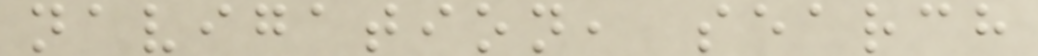navigation, search
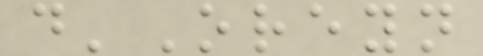d'Oreyn
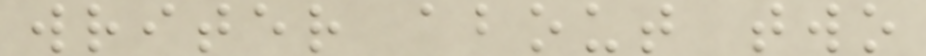writer about two
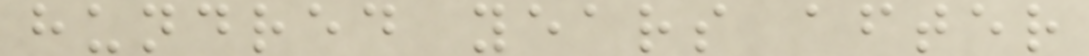hundred years after
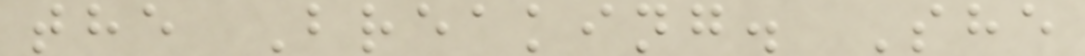the Breaking. She
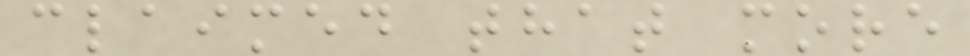claimed that more
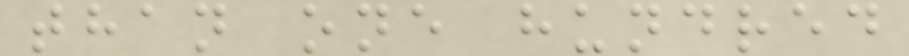than one hundred
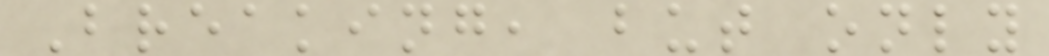Breaking, but only
